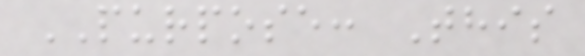PURPOSE: This
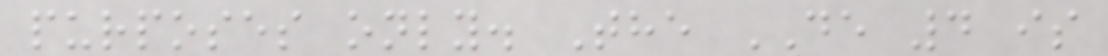purposes only. The DE 4 is
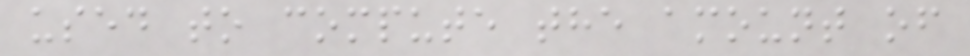used to compute the amount of
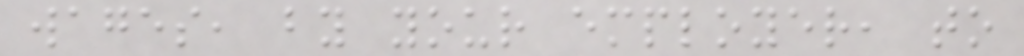wages, by your employer, to
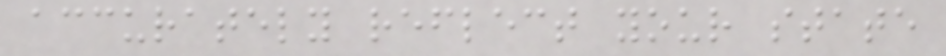accurately reflect your state
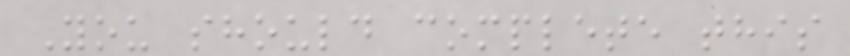You should complete this
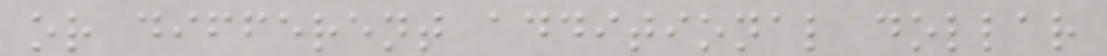or different additional dollar
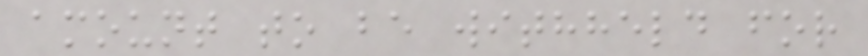amount to be withheld for
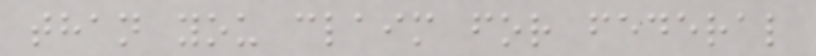than you claim for federal
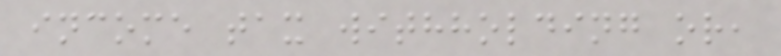income tax withholding or,
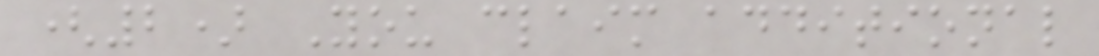(2) You claim additional
